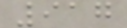917
